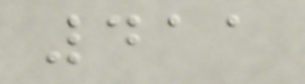411
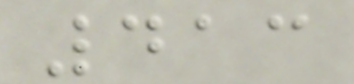413
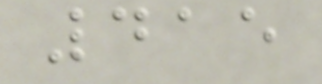415
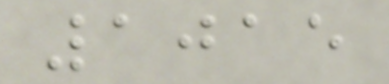1015
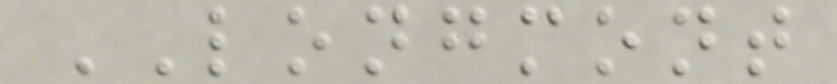LONGMONT
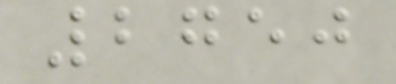2750
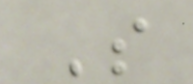S
